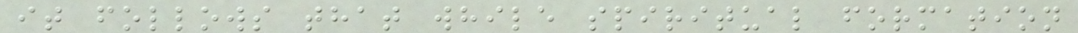it follows that while spiritual formation
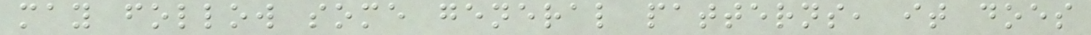may follow some general patterns, it does
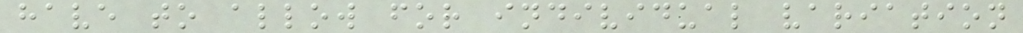have to allow for individual variation
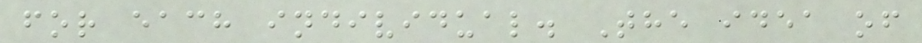for each individual. The idea of
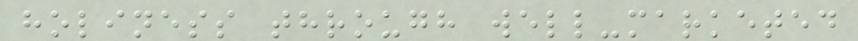holiness through well-marketed
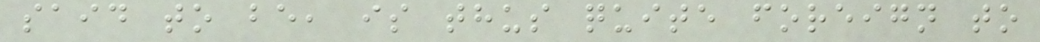said to be, is thus quite foreign to
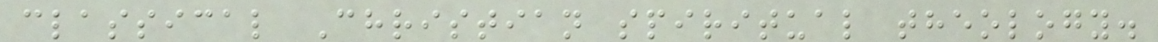classical Christian spiritual theology.
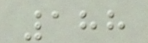188
